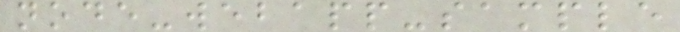node-webapp-sample
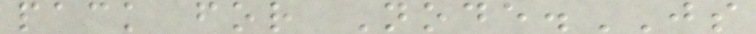pack for Node.JS
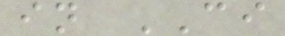in CI
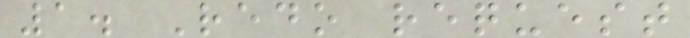1. Redo request
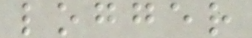logger
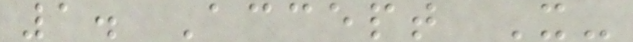1. Accept X-
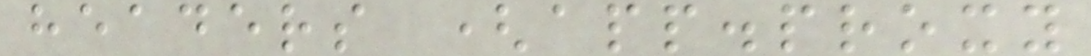headers (app.proxy
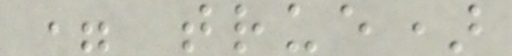= true)
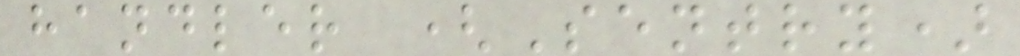handler (Sentry)
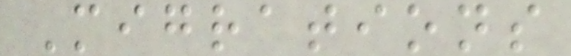Migrations
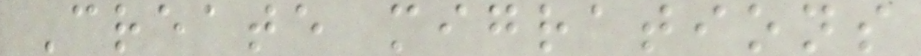Create migrations
